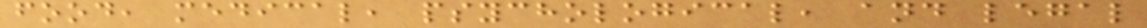food, medical, psychological, and legal
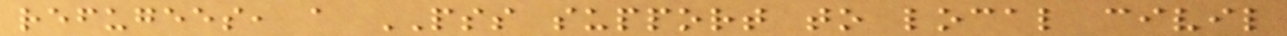refugees, a PSS support to local civil
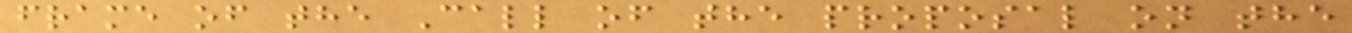frame of the Call of the proposal on the
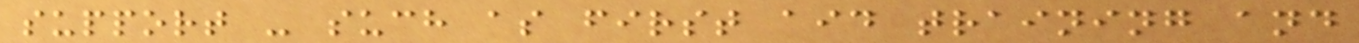support - such as first aid training and
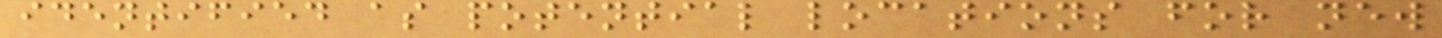identified as potential locations for new
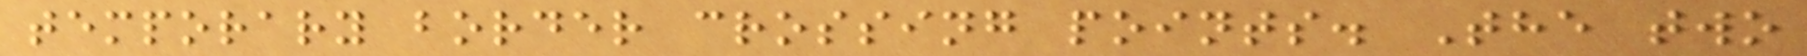temporary border crossing points. The two
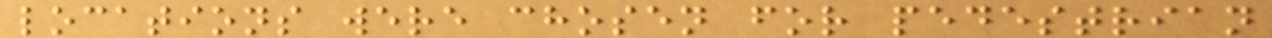locations were chosen for pedestrian
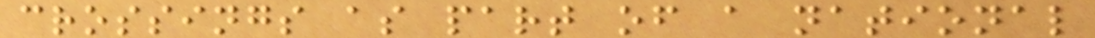crossings as part of a national
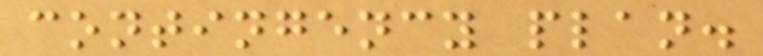contingency plan.
